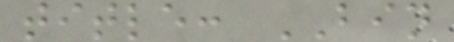title: BIN
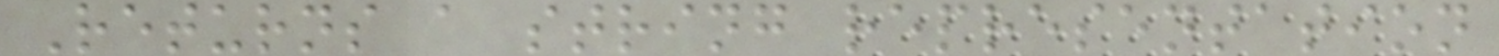Returns a string representation
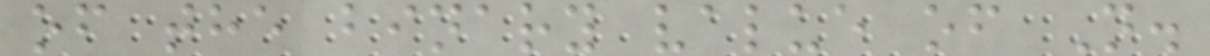of the binary value of N.
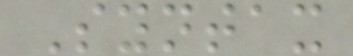Syntax
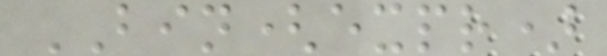BIN(expr)
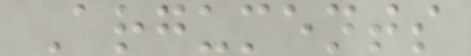Arguments
